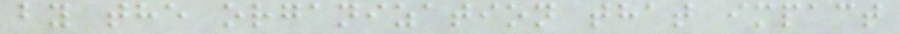by the organization that impact
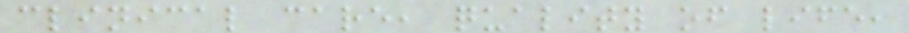clinical care, quality of life,
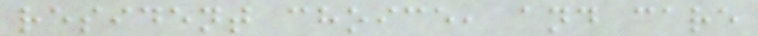resident choice, and care
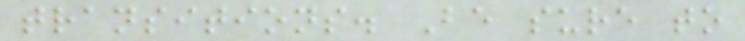transitions. Be sure to
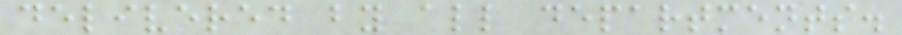delivered by all departments.
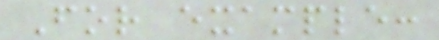For example:
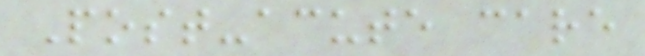Post-acute care
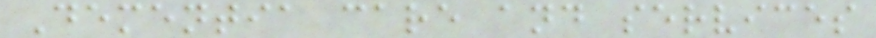Dementia care and services
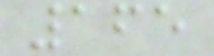165
